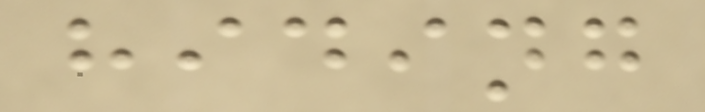hiding
